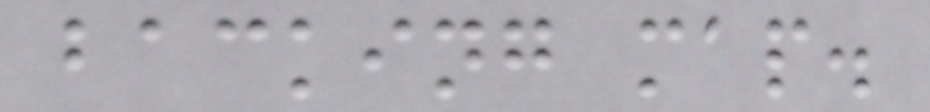backing map.
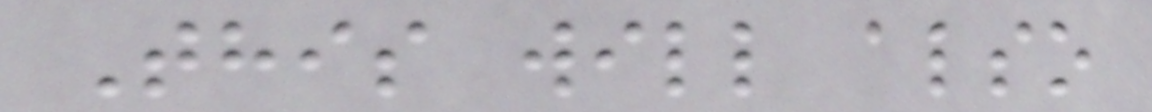This will also
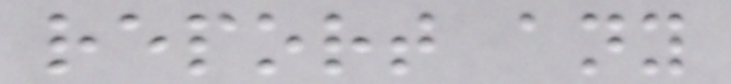report any
